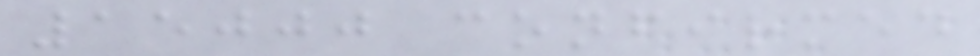15000 confirmed
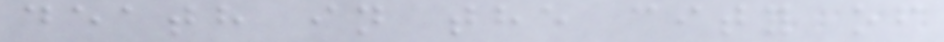death in the city of
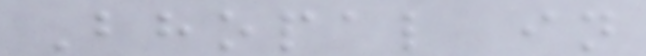Bhopal in
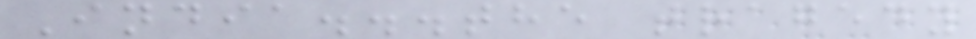India...the tragedy
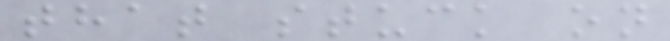that stuck on
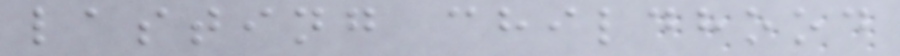lasting childhood
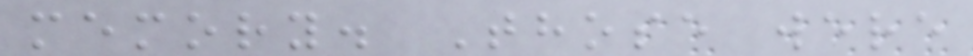memory. Those were
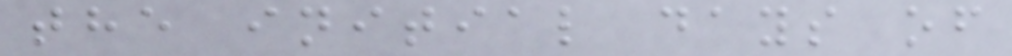the initial days of
